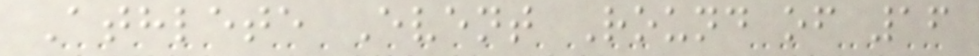Athlete Event Round of 16
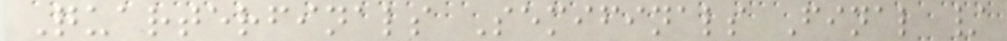Quarterfinals Semifinals Final /
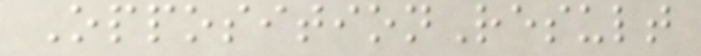OppositionResult
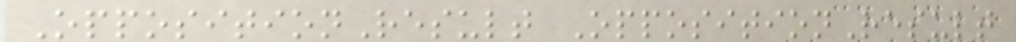OppositionResult OppositionResult
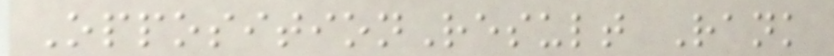OppositionResult Rank
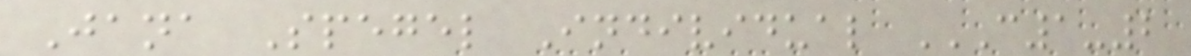Jana Spegel Individual C1-2
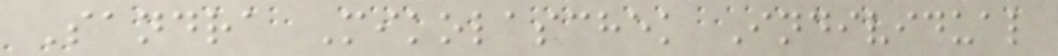Sandra Mikolaschek Individual
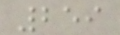259
